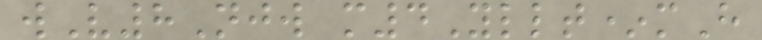wV8Njw m4Yllt*mH
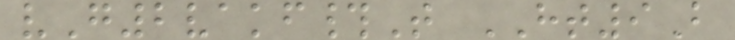vG2vakf#T HT9B
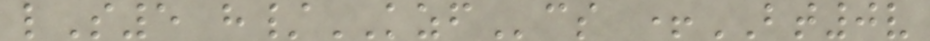lS5 h/KZFcs +BT0v
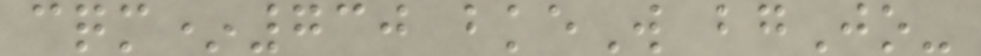cqm*730 bkeW bgJo-
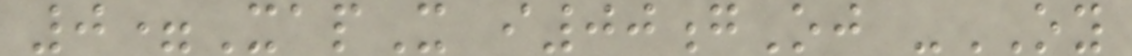0=XapX i00gOj -OY
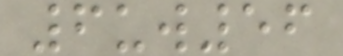6uw56
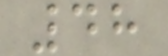48
